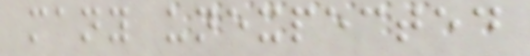many unexpected
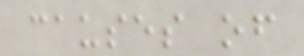causes of
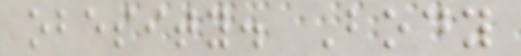obesity. Body
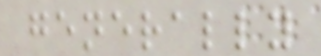generally
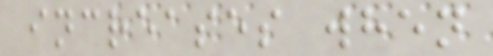increases when
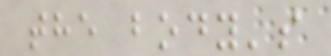the body's
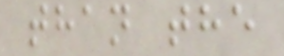than the
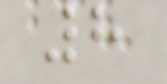8
